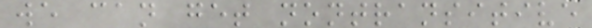we can get nontransitive
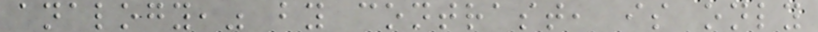analogy," by contrast, is only
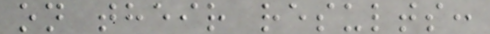on their results:
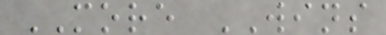MORE WINS
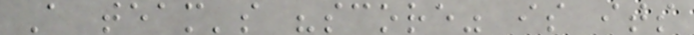A team's "score" is its
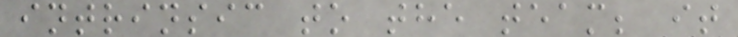intrinsic to the team; it
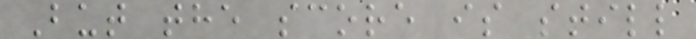But the score is still
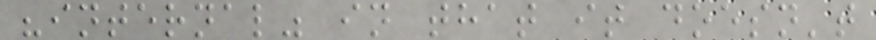"internal" in that it doesn't
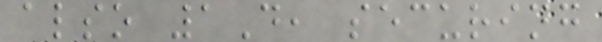also 1D, securing
